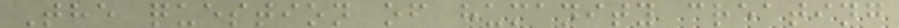The question of humanity creating
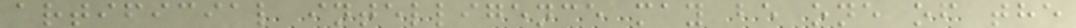artificial intelligence may be one of the
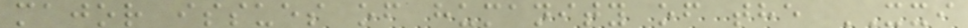major issues of humanity of the XXI
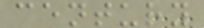century
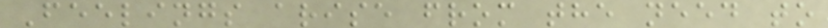Feelings arise from the need to
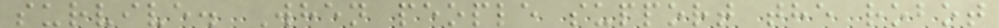survive. When people support the robot
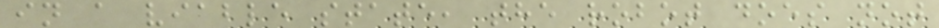in a viable state, the robot does not
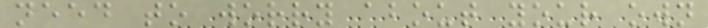need to worry about your own
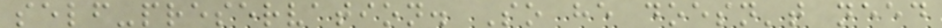self-preservation. So he doesn't need
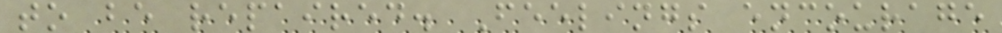to be repaired. Feelings encourage
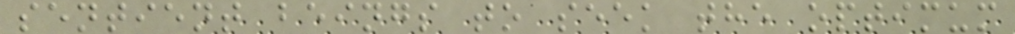sentient beings to seek the optimum
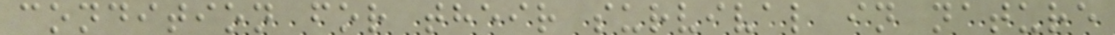condition for their survival in nature
